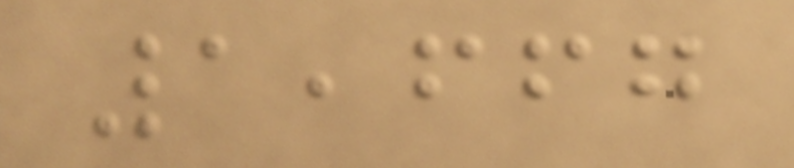1,667
